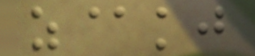z@kj
